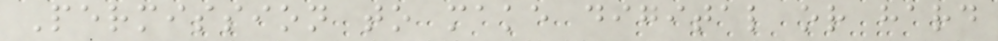Permission to make digital or hard
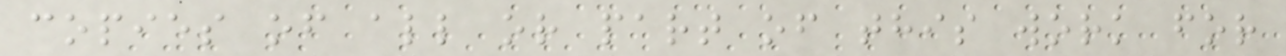copies of all or part of this work for
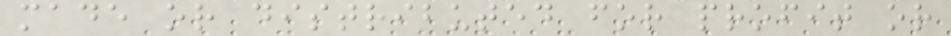made or distributed for profit or
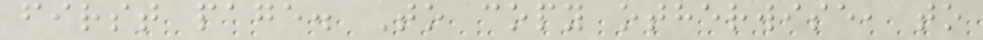first page. To copy otherwise, to
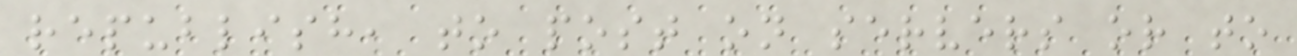republish, to post on servers or to
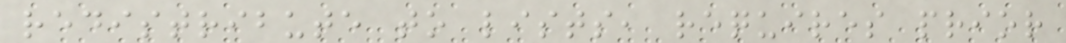redistribute to lists, requires prior
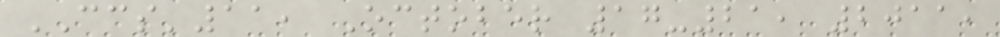CCS'11, October 17-21, 2011,
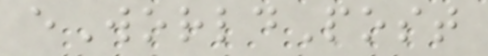eWorldPost
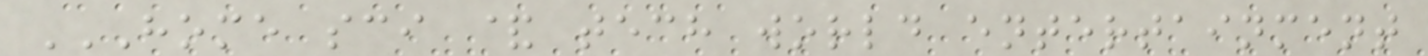HOME SCI & TECH WORLD ENTERTAINMENT
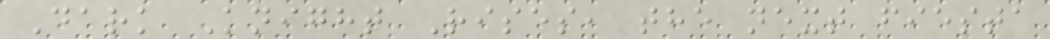Dark Knight Rises, the next fiesta
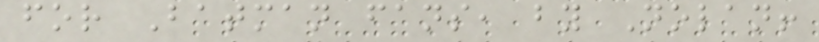for Batman fans, by Nolan!
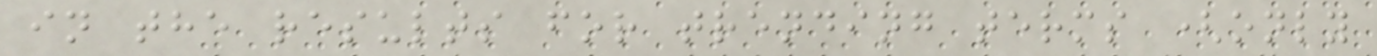in the results for trending terms (only
